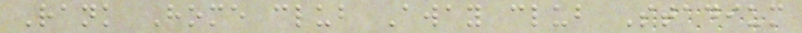Rank Home club Away club Stadium
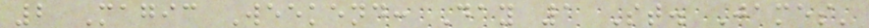2 Magic Weekend: Day 1 St. James'
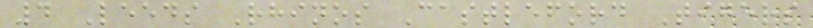4 Leeds Rhinos Castleford Tigers
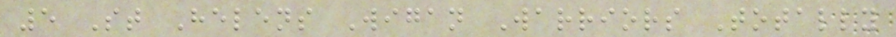5 St Helens Wigan Warriors Totally
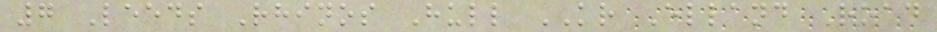7 Leeds Rhinos Hull KR Elland Road
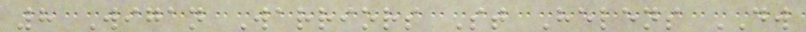8 Wigan Warriors St Helens DW
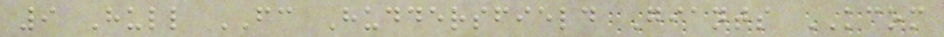9 Hull FC Huddersfield Giants KCOM
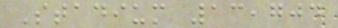Stadium 13,704
